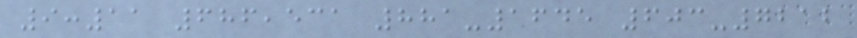9:11 686,531 881-1645 603-7212
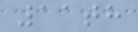11th
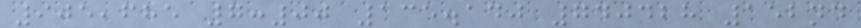905,685 7:00 135.140 740428 152nd
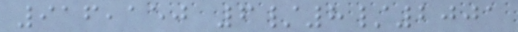916,150 6/8/2001
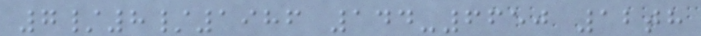7/8/1986 144-6650 12th
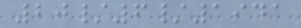20/6/1941
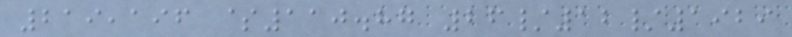219,196 $110.87 26/12/1929
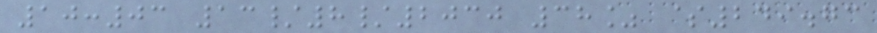10:03 13/8/2030 38% $249.73
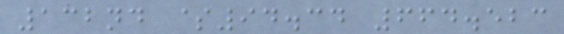132nd $94.34 664.523
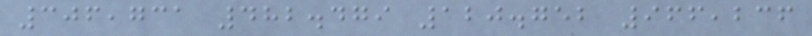306,731 482.479 120.752 966,236
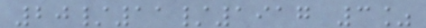20/11/1917 3%
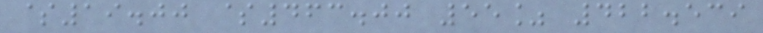$19.00 $463.00 55% 422.539
